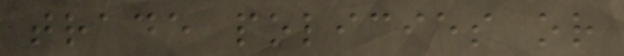trade policies or
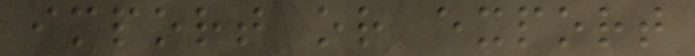import or export
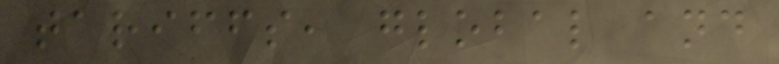tariffs, global and
